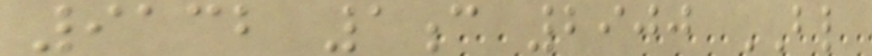9132 1c 2900 BL
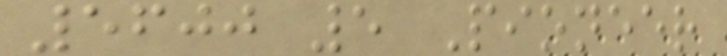5600 5 Pioneer
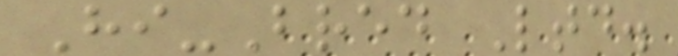Hi-Bred Ltd.
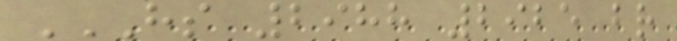HS 2988 2925 BR
